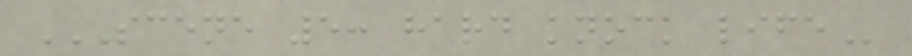SCENE 5: HARD KNOCK LIFE
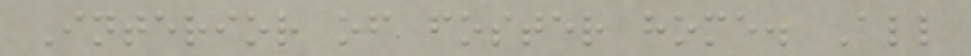Interior of foster home. All
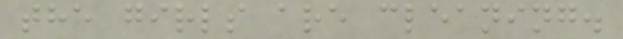the girls are cleaning.
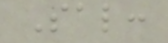Sal:
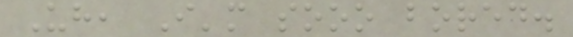Uh, I'm sooo bored.
